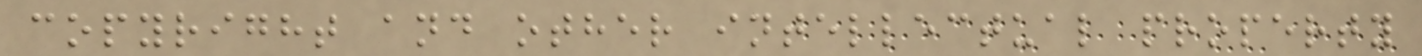copyright and other intellectual property
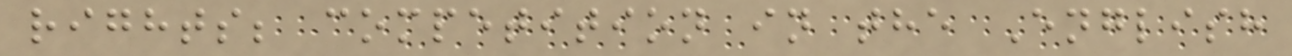rights; competition in the English
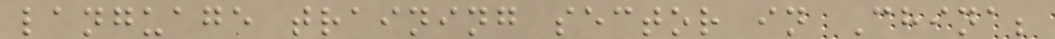language training sector in China;
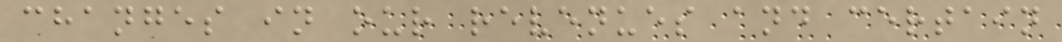changes in our revenues and certain
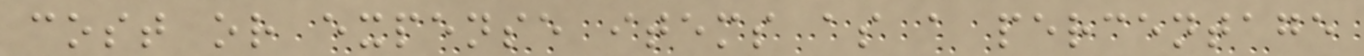cost or expense items as a percentage
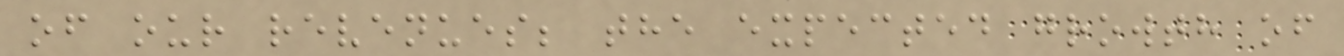of our revenues; the expected growth of
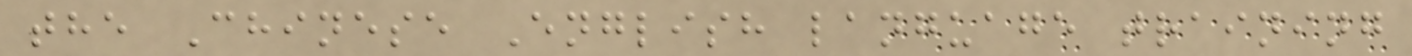the Chinese English language training
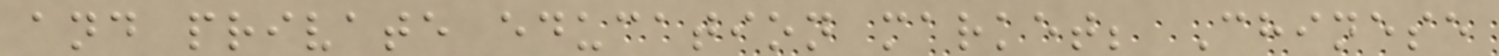and private education market; Chinese
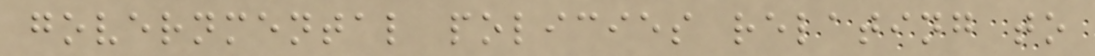governmental policies relating to
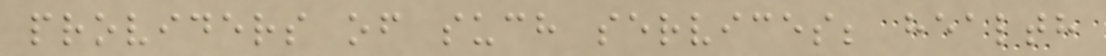providers of such services; health
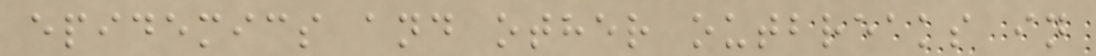epidemics and other outbreaks in
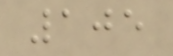105
